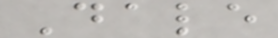Dale
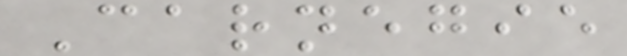Carnegie
